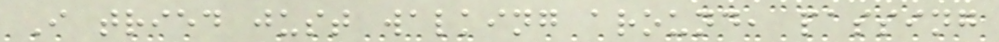I tried just walking around, passing
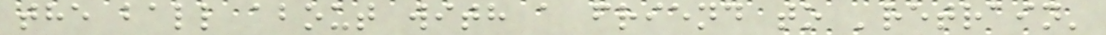the ball about with a friend to 'retrain'
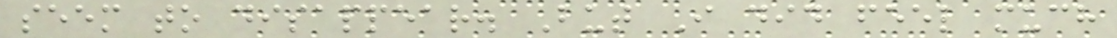seem to disappear. But I did feel much
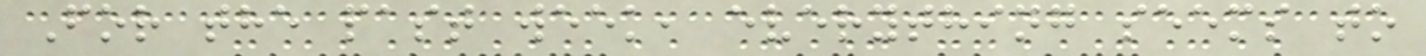For the past week, everything seems to
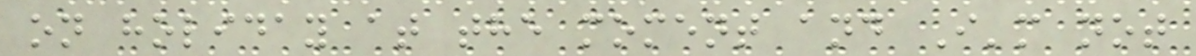on holiday at the moment and I'm not
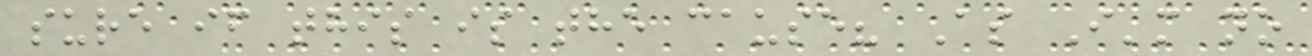sure if this is the cause? As I'm no
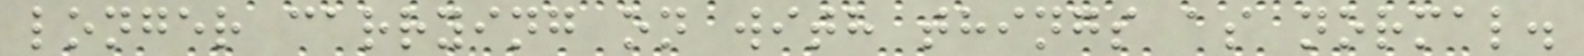longer carrying on with things as normal.
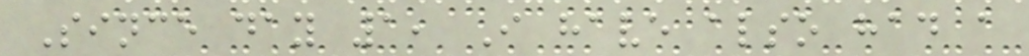Since day 1, I have also had a
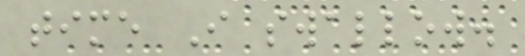time I swallow.
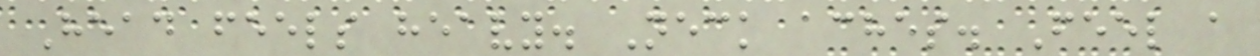Head feels heavy. Neck aches. Feel a
